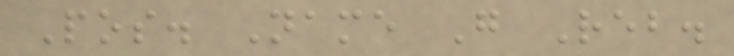Pos. Name G Reb.
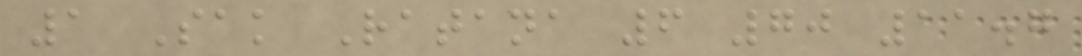1 Sak Ratana 6 70 11.7
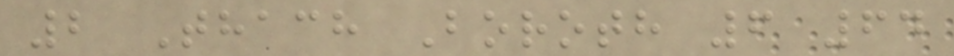2 Thach Boroth 6 64
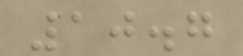10.7
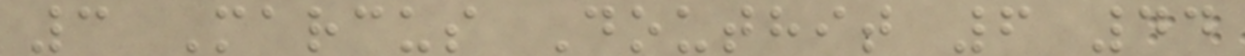3 Marcus Douthit 6 44
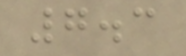7.3
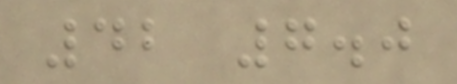42 7.0
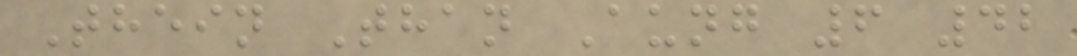Thein Than Aung 6 42
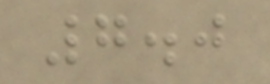7.0
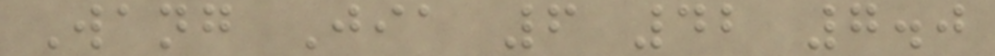Wang Jia 6 42 7.0
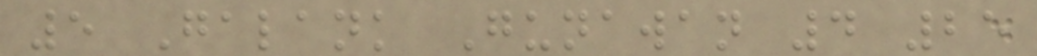5 Galank Gunawan 4 25
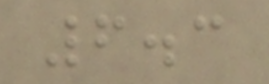6.3
